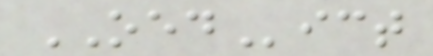OEDict
